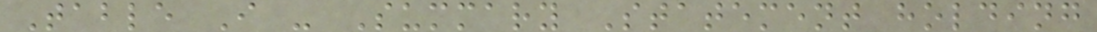Table I - Summary Statement holding
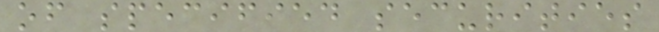of specified securities
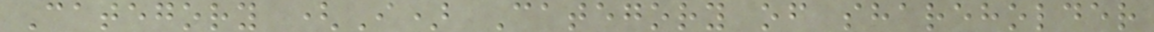Category (I) Category of shareholder
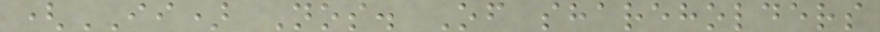(II) Nos. Of shareholders
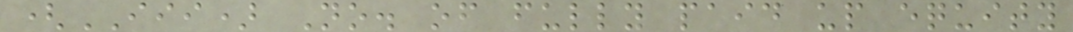(III) No. of fully paid up equity
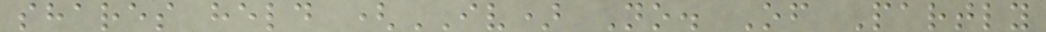shares held (IV) No. Of Partly
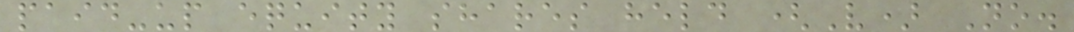paid-up equity shares held (V) No.
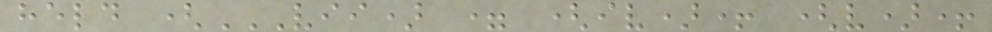held (VII) = (IV)+ (V)+
